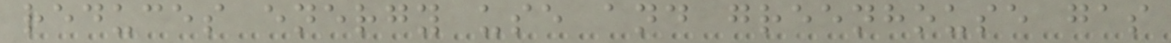reduces energy use and greenhouse gas
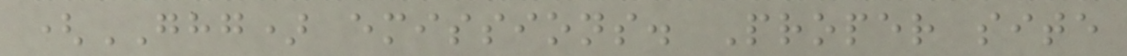(GHG) emissions. Proper site
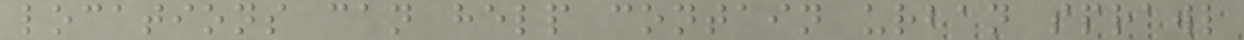locations can help contain urban sprawl
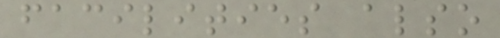facilities also
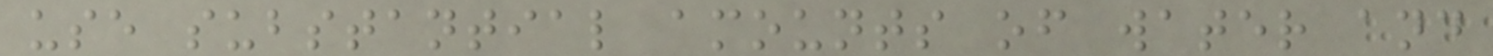use substantial amounts of water and
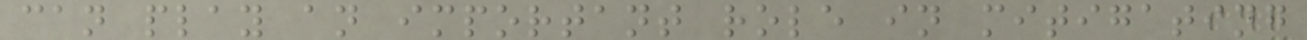can play an important role in mitigating
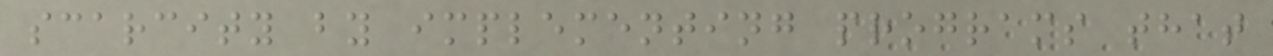scarcity by implementing programs that
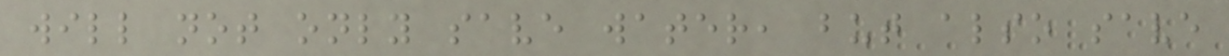will not only save water, but also save
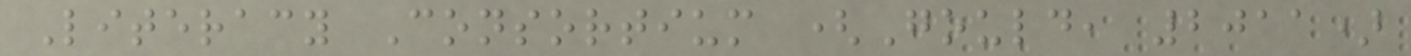Literacy Consortium (Gould, 2011)
